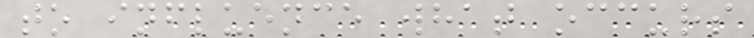to influence what occurs
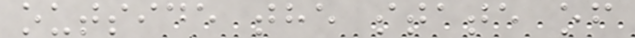outside the state of
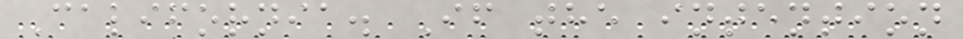California. If the intention
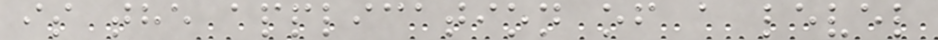is the application of a level
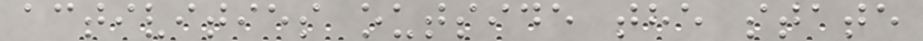activities outside the state
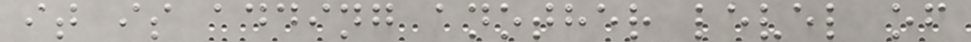it is adding another level of
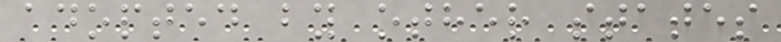adopted by other states
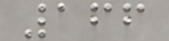166
